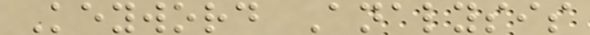Keyword Analysis
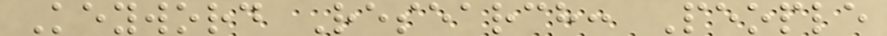Keyword Research: People
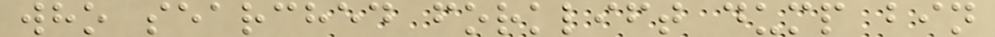who searched forklift dump bin
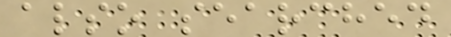also searched
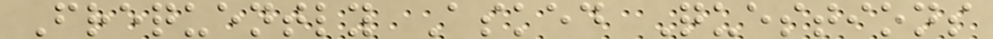Frequently Asked Questions
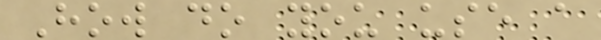How do you use a
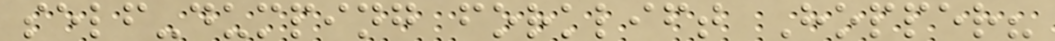self-dumping forklift Hopper?
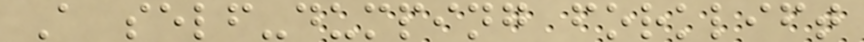A self-dumping forklift
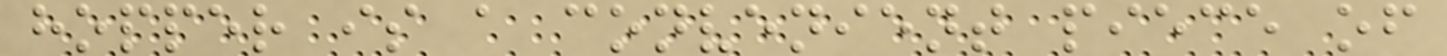hopper is a convenient piece of
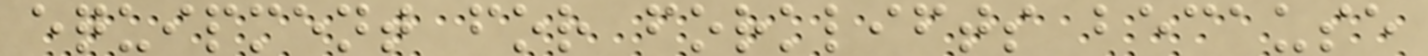equipment for forklifts because
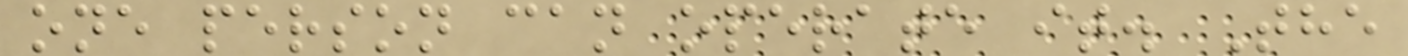one person can operate it. The
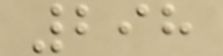298
